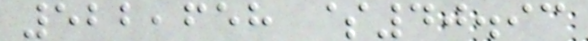522,658 $40.93
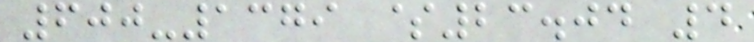600-1379 $23.04 4
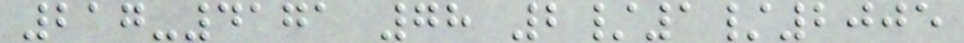217-4171 78 2/1/2005
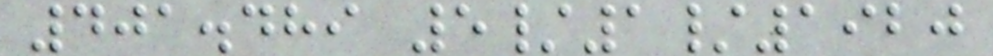401.489 5/1/1920
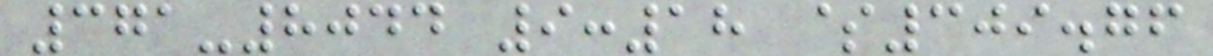371-8044 9:18 $309.76
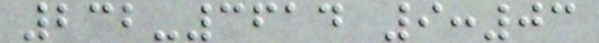232-3614 9:03
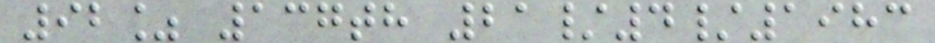92% 137th 21/4/1983
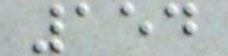154
